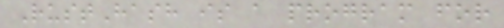RustHash is a program for
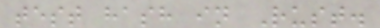test hash in Rust.
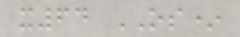x64 OS*
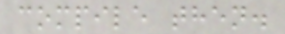compile then.
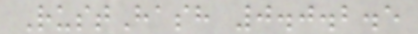RustHash 0.0.2.5
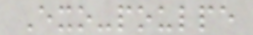Exo-poulpe
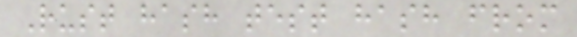Rust hash test hash from
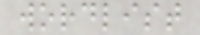wordlist
